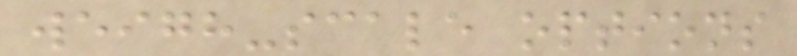weigh-scale options
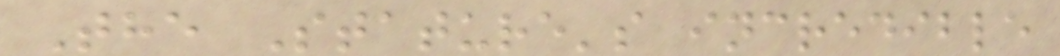The Stature's incredible
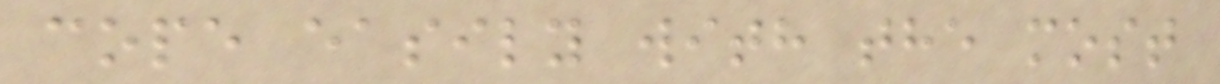cope easily with the most
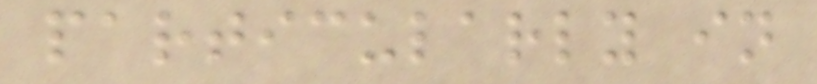particularly in
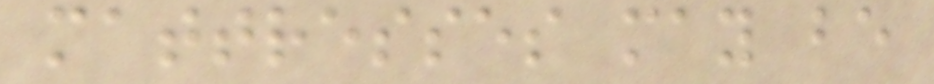mattresses may be
